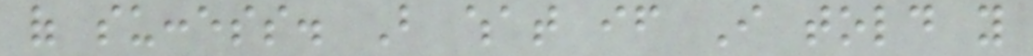of success. But what if I told you
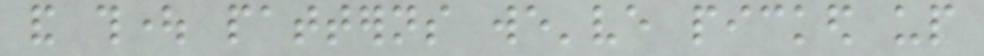and thought patterns we've picked up
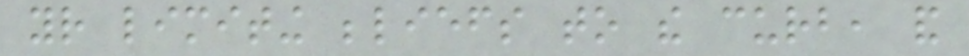your limiting beliefs to the curb, and
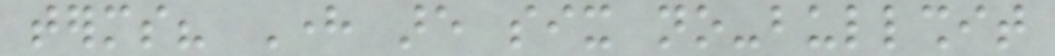terms? Here are six no-bullshit
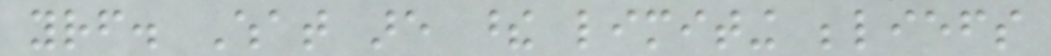yourself. What are these limiting beliefs
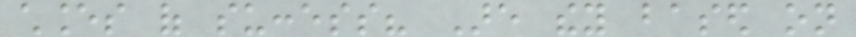chances of success? Are they based on
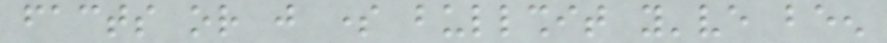facts or just some bullshit you've been
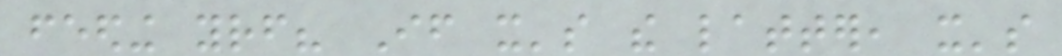feeding yourself? If it's the latter, it's
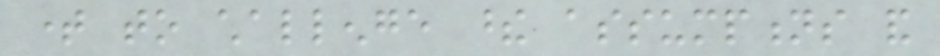time to challenge these assumptions and
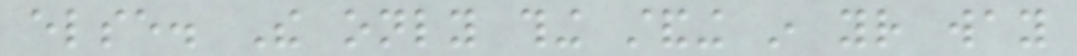else. The only thing standing in your way
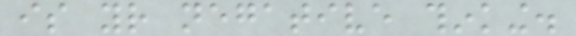is your negative thinking.
